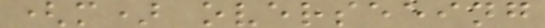(m) overseeing
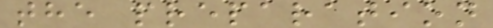the preparation
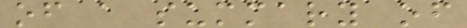of a summary of
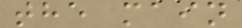the main
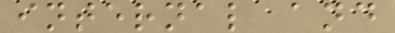internal and
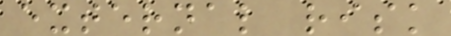external risk
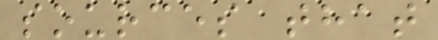sources that
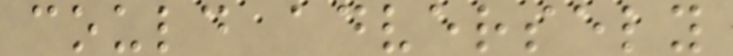could adversely
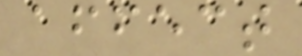affect
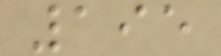195
